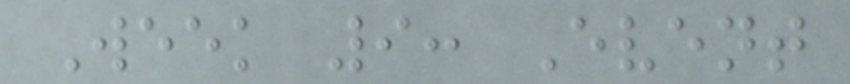Week 9: Event
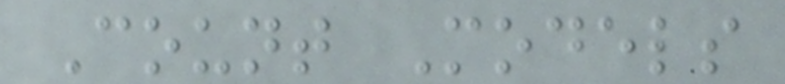Count Models
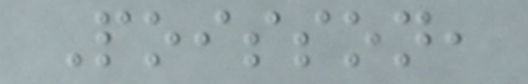Poisson,
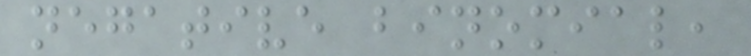negative binomial,
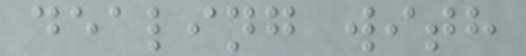dealing with
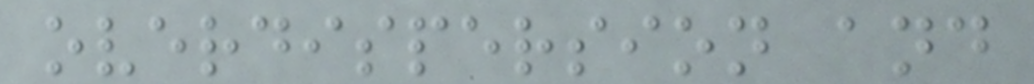overdispersion and
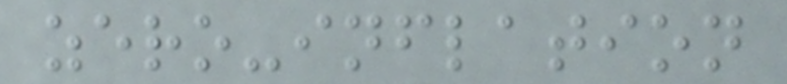zero-inflation
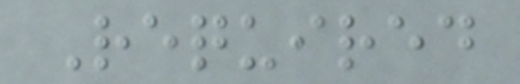Required
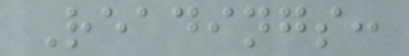Readings:
